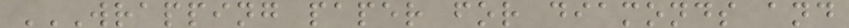WRAPPING PAPER FOR DIAMONDS AND
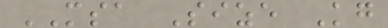MSA Size Kg
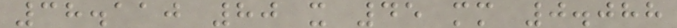38.110 80 x 45 mm 0.088
